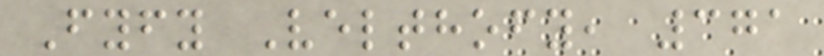Fyfy Velthofy, 371
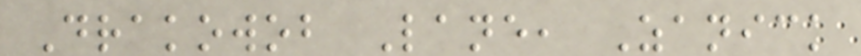Drakowob Lane, Zanick
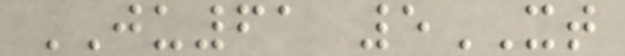JU61 5XT
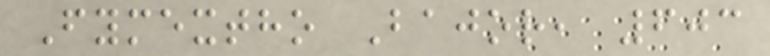Fymextho Bajor, 603
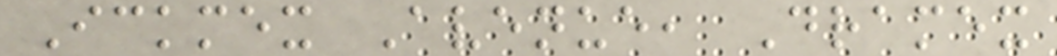Ickmex Avenue, Dramex
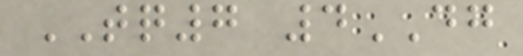TQ7 4DG
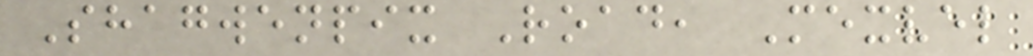Shagwenpix Road, Mexvel
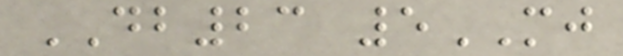DB23 5MJ
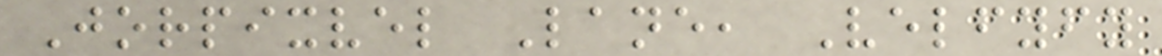Jorpixvel Lane, Velfyfy
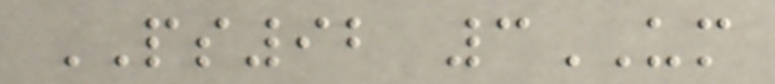PS92 3UM
